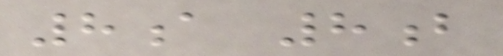8a 8b
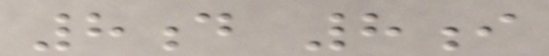8d 8i
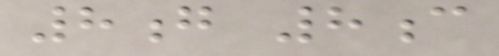8g 8c
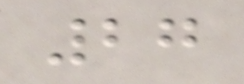27
